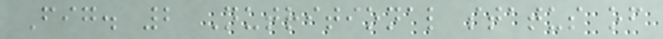Fig. 2 Nutritional status of
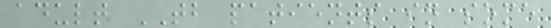adult TB patients in some
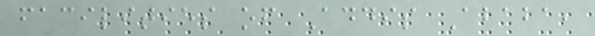facilities of Addis Ababa,
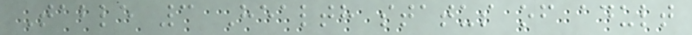Table 3 Health status of adult
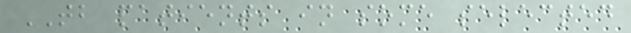TB patients in some selected
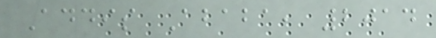Addis Ababa, 2014
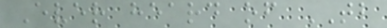Ever heard of TB
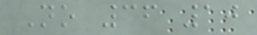No 36 10
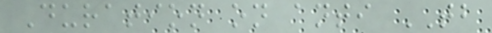Duration on anti TB
